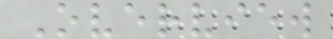Overview
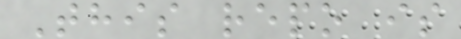This repo is
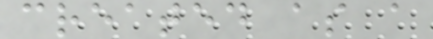created as a
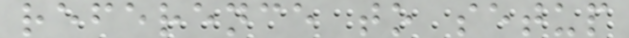reference to setup
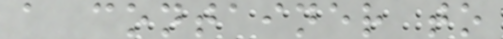a container to
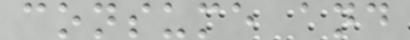consume and
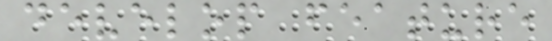develop feature
